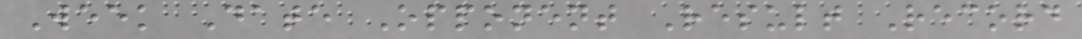Week Date Opponent Result Record
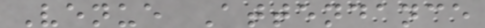Venue Attendance
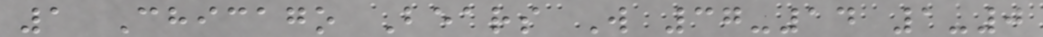1 Chicago Bears W 37-14 1-0
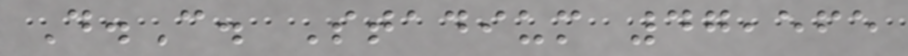D.C. Stadium 47,565
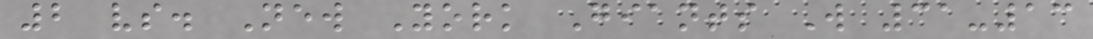2 vs. New York Giants W 31-13
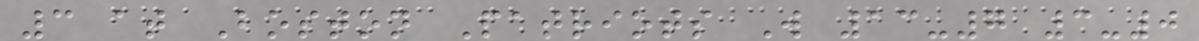3 at Boston Patriots W 13-7 3-0
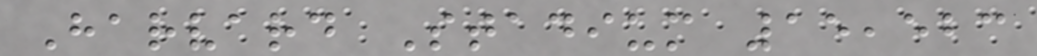Harvard Stadium 15,523
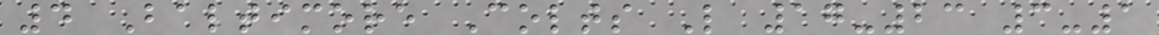4 Baltimore Colts L 17-23 3-1
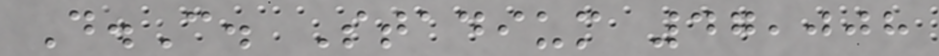D.C. Stadium 47,008
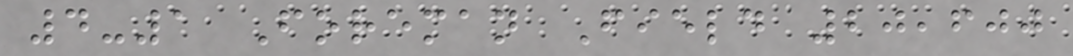4-1 Foreman Field 20,600
